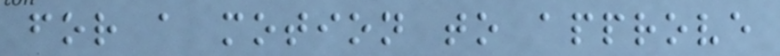for a motion to approve
